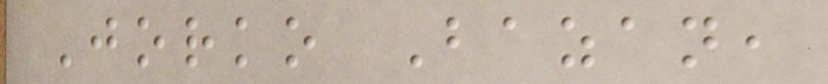Jorko Bazan,
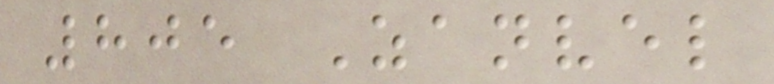805 Zanvel
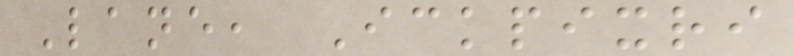Lane, Ickpixri
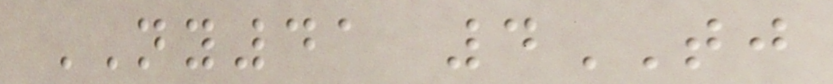NY41 4TJ
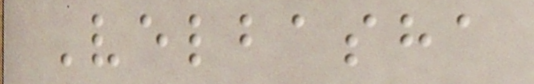Velbasha
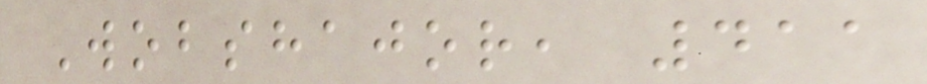Wobshajor, 411
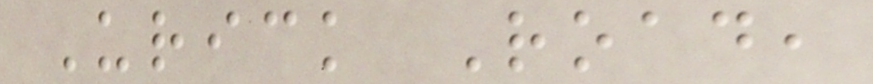Urick Road,
